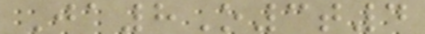Ja8O3t4
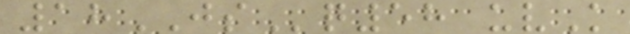18JSq58 uvK
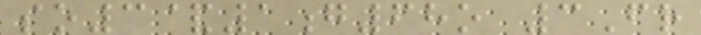so3&1g68o 3Fr
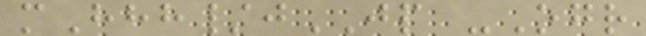mHhh/jJP -Ogr
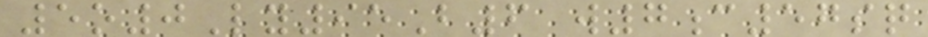5o0Ly95B6 w7c57sq
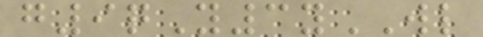g9qY3yWL
